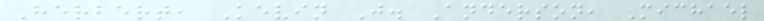Herbert, Kevin J. Anderson, Michael
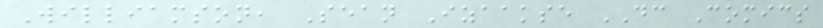Williamson, Sean Izaakse DC Comics
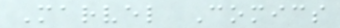Marvel Comics
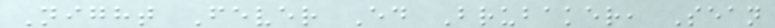Night Fever Ed Brubaker, Sean
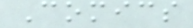Comics
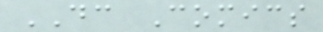DC Comics
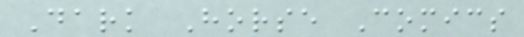Dark Horse Comics
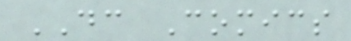DC Comics
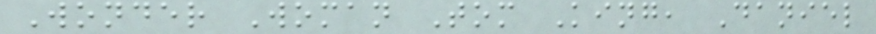Wonder Woman Tom King, Daniel
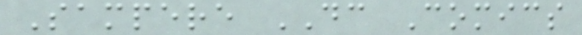Sampere DC Comics
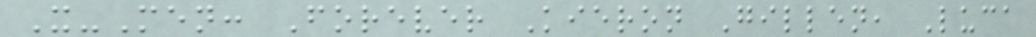X-Men: Forever Kieron Gillen, Luca
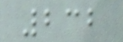232
